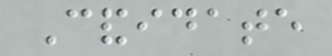Candidate
